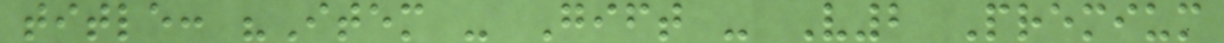title: "Item - Gift - V2 Premium
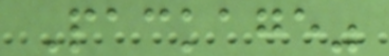Package"
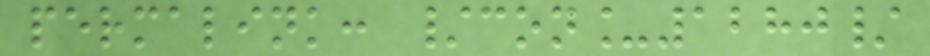permalink: /con_1280/
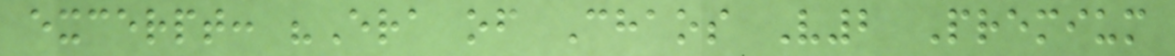excerpt: "Era of Chaos V2 Premium
